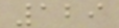129
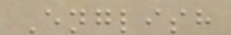English
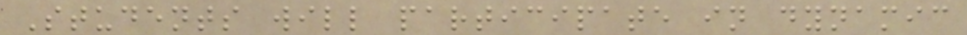Students will participate in dynamic
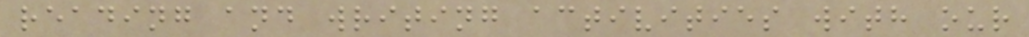reading and writing activities with our
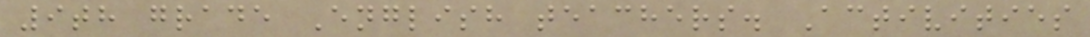9th grade English teachers. Activities
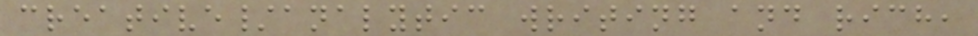creative/analytic writing and rich,
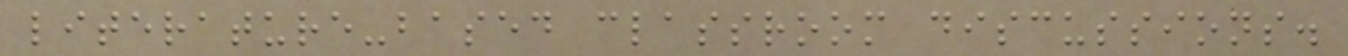literature-based classroom discussions.
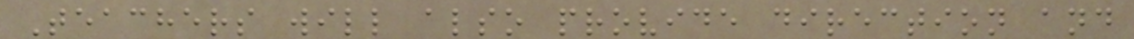Teachers will also provide direction and
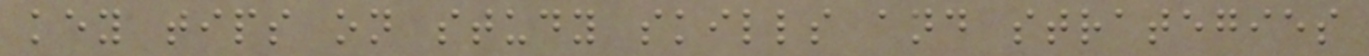key tips on study skills and strategies
